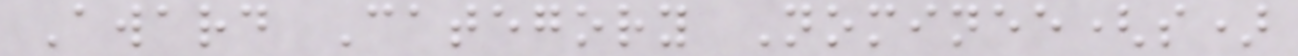Award Category Nominee(s)
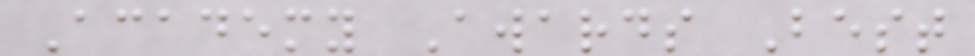Academy Awards Best
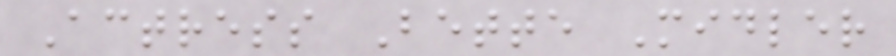Actress Bette Midler
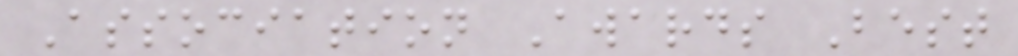Association Awards Best
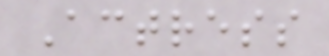Actress
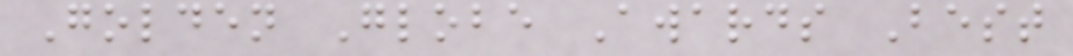Golden Globe Awards Best
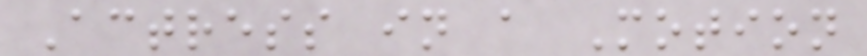Actress in a Motion
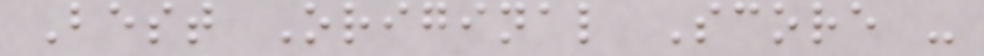Best Original Score -
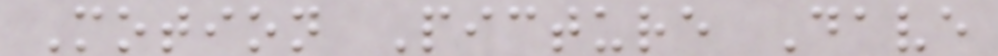Motion Picture Dave
